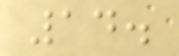14.
